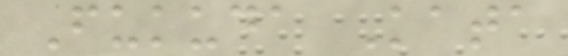Fukuda Kata
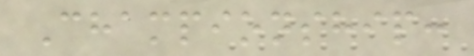Championship:
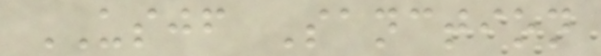USJF Sanction
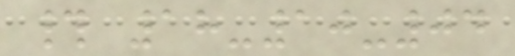# 18-10-04
